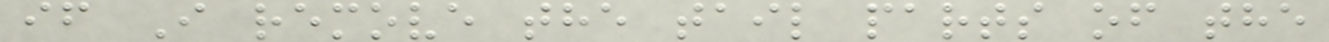if I remove the tail parts of the
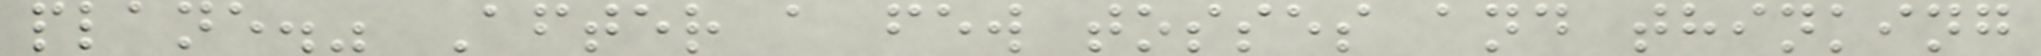plane." After a few tosses and thinking
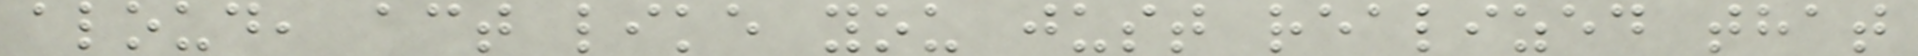aloud, act like you just realized that
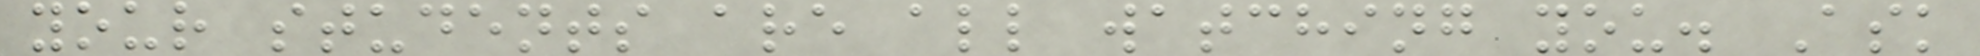your students are all watching you. Ask
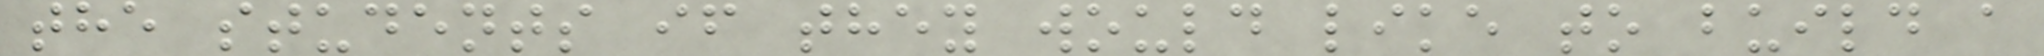the students if they would like to build a
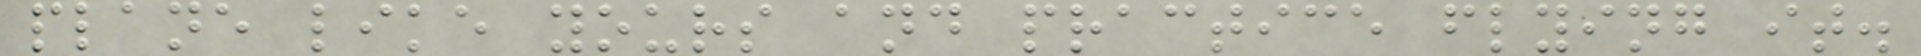plane like yours and practice flying it.
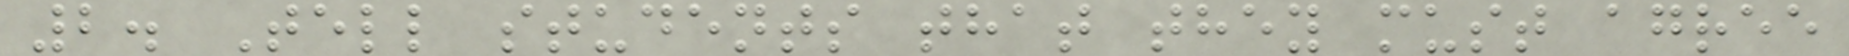2. Tell students that they must agree
